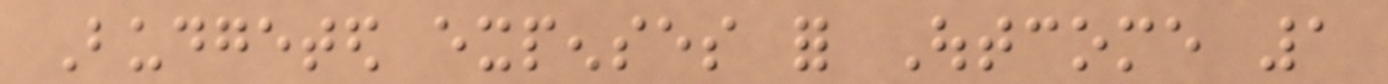Budgeted expenses for Outcome 1
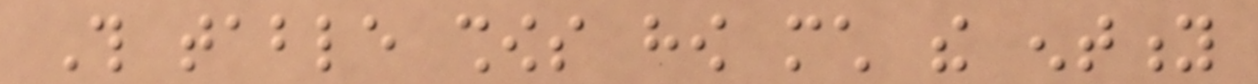This table shows how much the entity
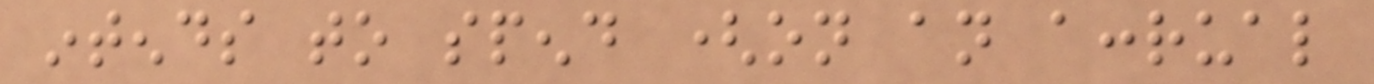intends to spend (on an accrual
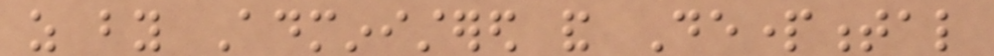as by Administered and Departmental
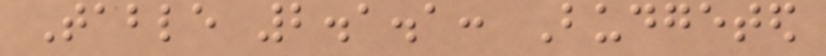Table 2.1.1: Budgeted
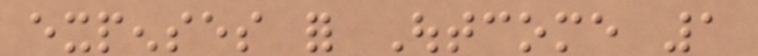expenses for Outcome 1
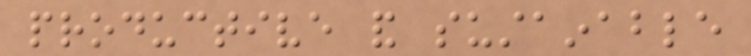productive and sustainable
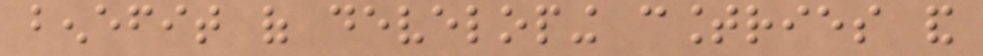benefit of developing countries and
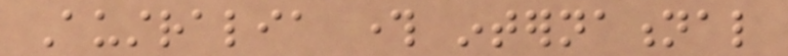Australia through international
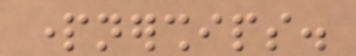partnerships.
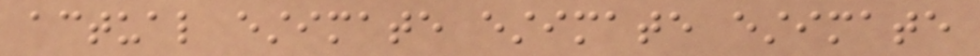actual estimate estimate estimate
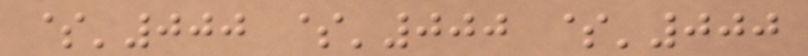$'000 $'000 $'000
